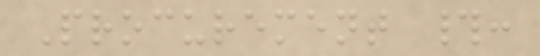Procurement #:
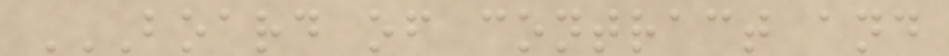BOARD OF CONTRACT AND
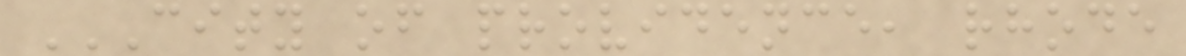CITY OF PROVIDENCE, RHODE
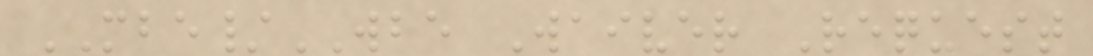MBE/WBE Waiver Request
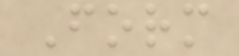Form
